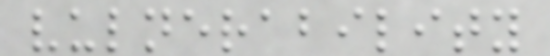vulnerability
